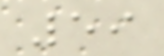59
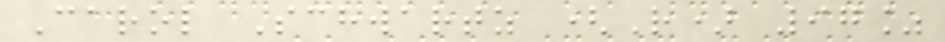Carol Schwartz (R) 97%
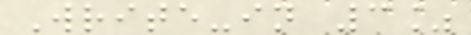Write-in 3%
